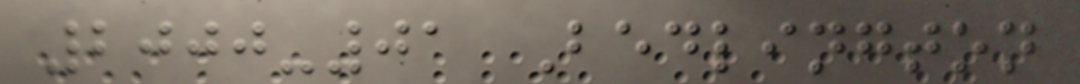2000-01 Bedlington
